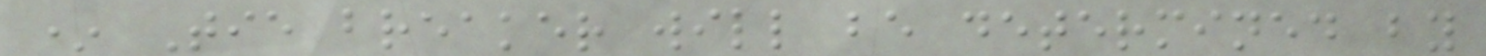* Tie breaker will be determined by
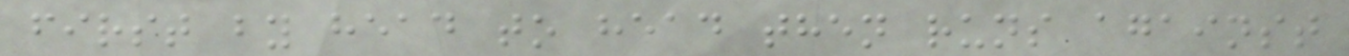first by head to head then runs against
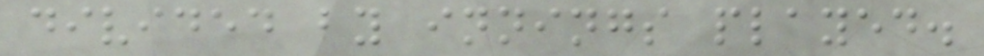divided by innings played.
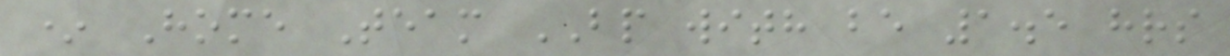* Home Team BP with be 1.5 hrs
